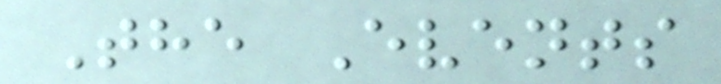The Events
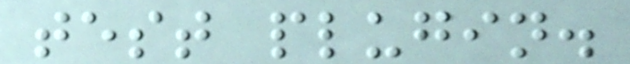test plugin.
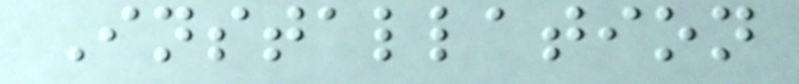Installation
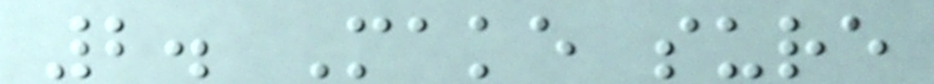2. Make sure
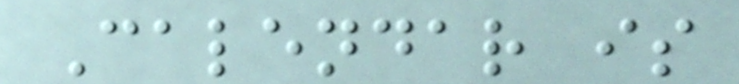Calendar is
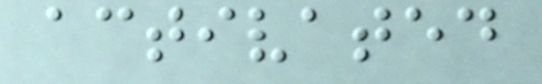activated
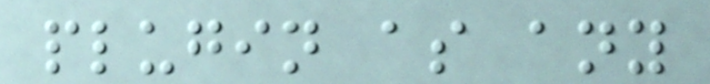plugin as any
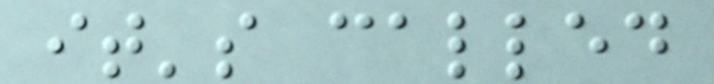it's called
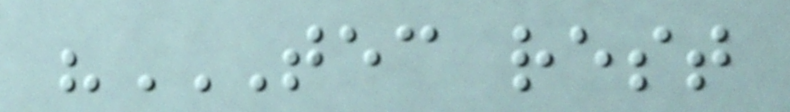"TEC REST
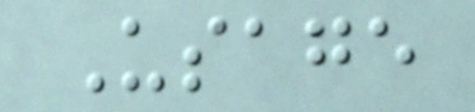Usage
